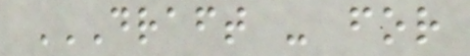DRAFT - FOR
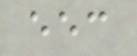eec
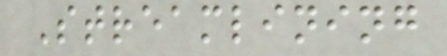Streamlining
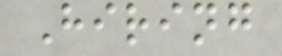Hiring
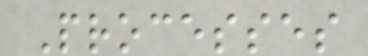Processes
